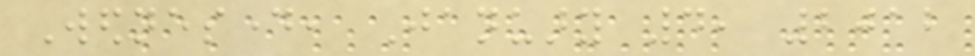Wednesday, January 4, 2012
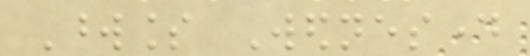Wordless Wednesday
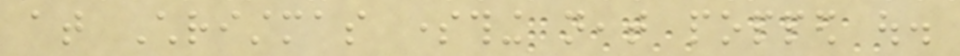at Christmas something neat popped out.
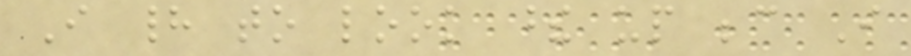I had to look these up because I
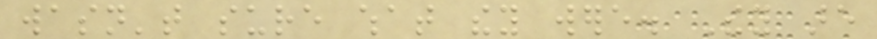wasn't sure what they were. They are
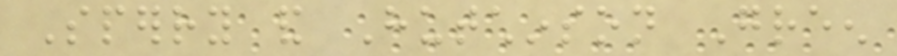Sperry and Hutchinson Green
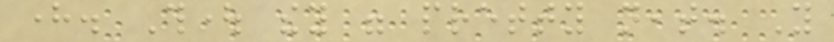here. Thought they were pretty neat. You
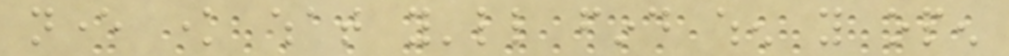never know what you'll find when you open
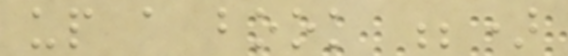up a book ;)
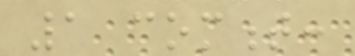1 comment:
